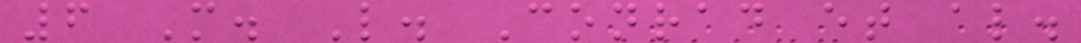6 M. L. Conrad et al.
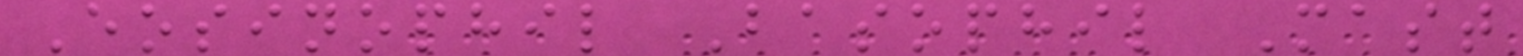Eosinophil Basophil Mast
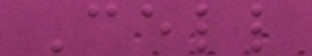Cell
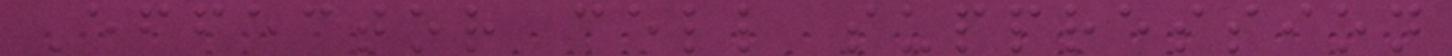Effector cell suppression
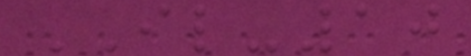IL-10
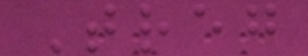Treg
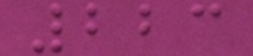223
